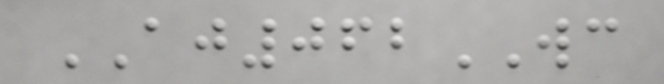AJ062WC
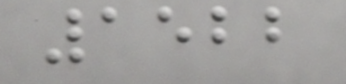1522
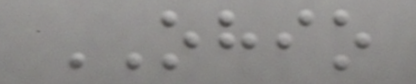OHIO
